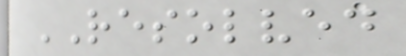RESOLVED
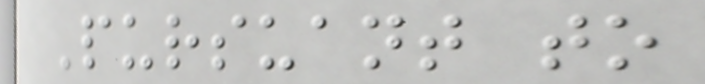Pursuant to
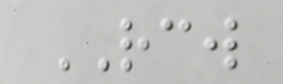RCW
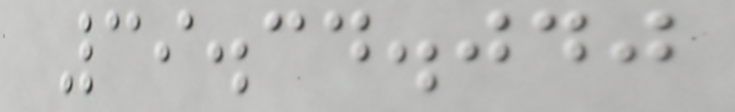39.34.040
